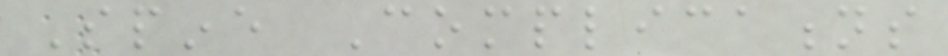Spine Complications
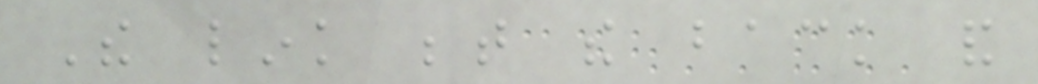The link between the back and
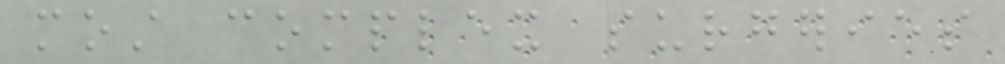most complex surgeries
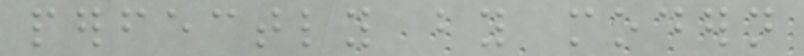perfectly by modern
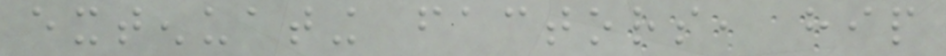extenuating factors, hip
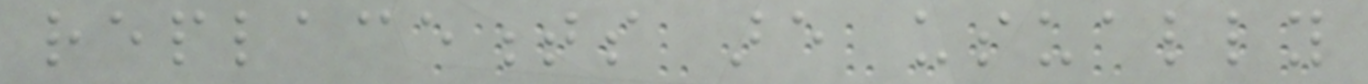replacements are usually
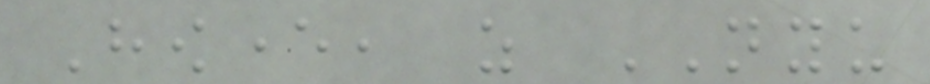However, as NYU
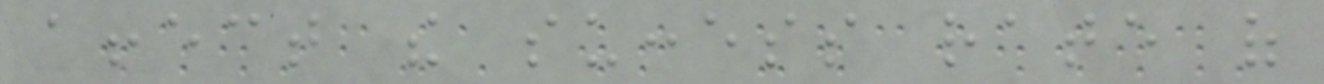affect the success rate of
